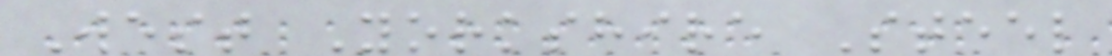West Yorkshire Steel
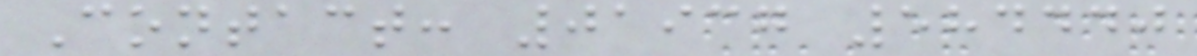Contact: 01937 584440
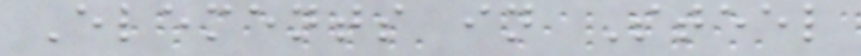Elements in Steel
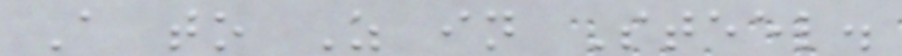A to Z in Steel.
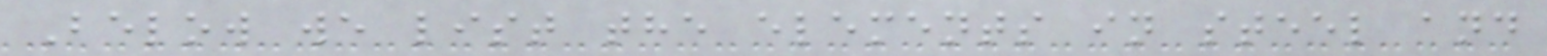Below we list the elements in steel and
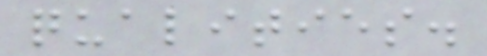qualities.
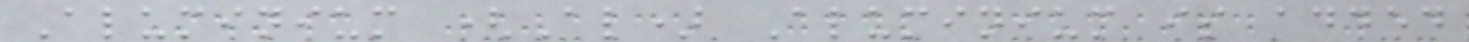Aluminium (Al) Aluminium is added
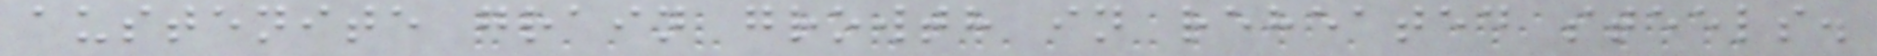austenite grain growth in reheated steels.
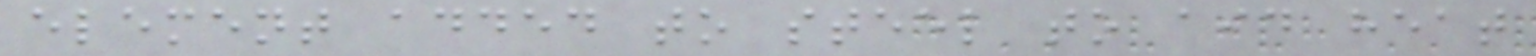element added to steel to aid heat
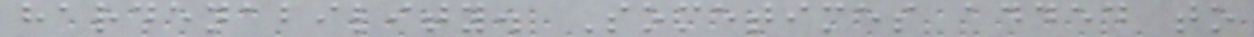hardenability. Sometimes added to
